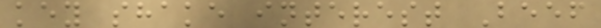key shake interest Beef
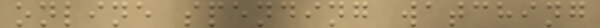online spending watching
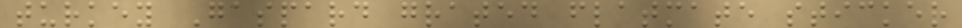turkey Gaspard grated flatmate sticker
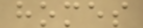homes
